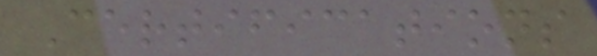Certifications
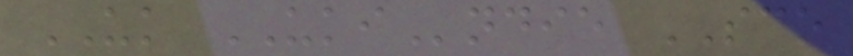UK UKIndie SCO
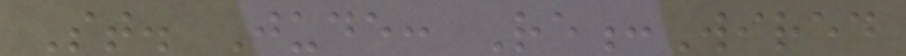St. Jude: Re:Wired
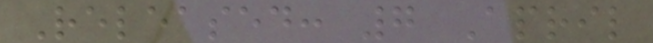Released: 7 April
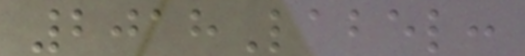2018Label:
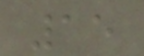15
